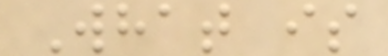What is
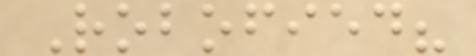Robofied?
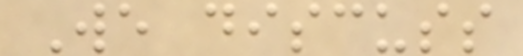We discuss
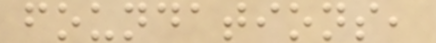foundations,
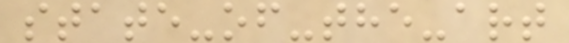state-of-the-art
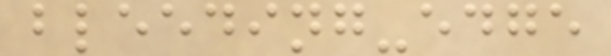bleeding-edge
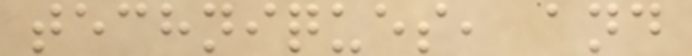techniques, and
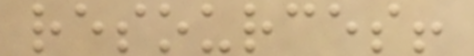resources!
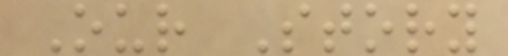Our Story
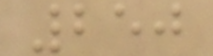250
